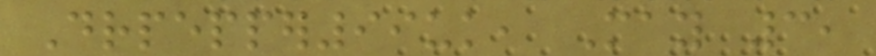Drpepper99uk, May 3,
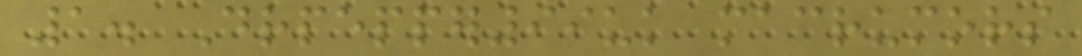1. Drpepper99uk macrumors
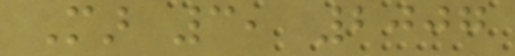Mar 3, 2007
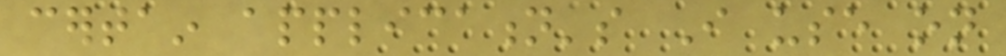certain application's I use on
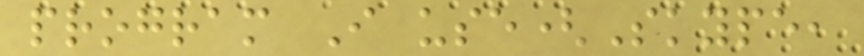program I use(Skype,
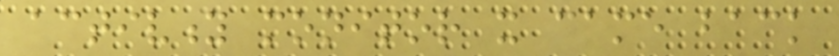activity monitor it came back
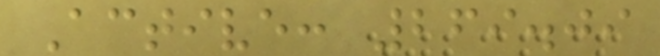Active: 269.09
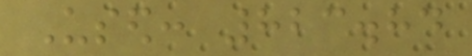Used: 823.84
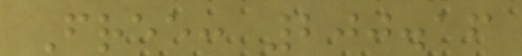Free: 200.16
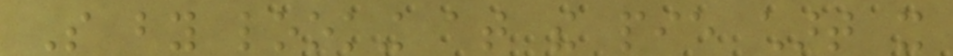So by looking at the pie chart it
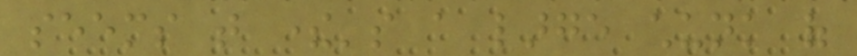seems that there's a large chunk of
